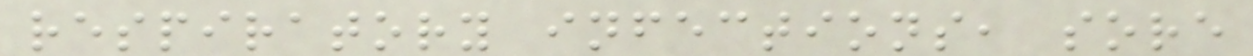respiratory infections, sore
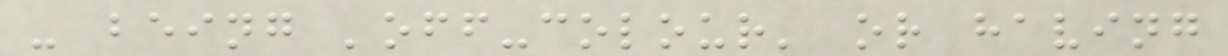- being 'off-colour' or having
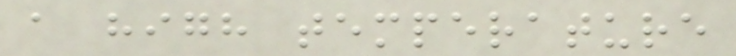a high temperature
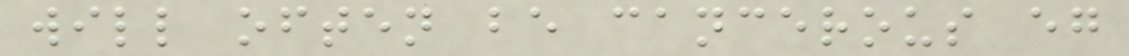will often be cancerous eg
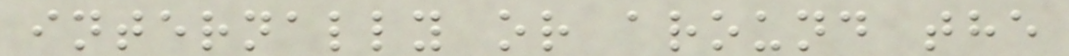internally or around the
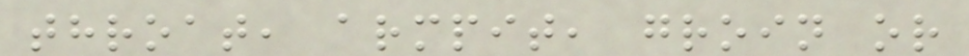throat, armpit, groin or
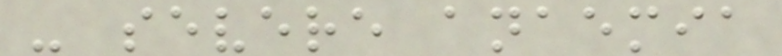- severe anaemia
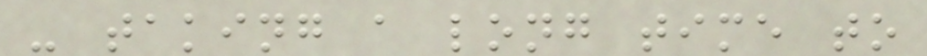- taking a long time to
